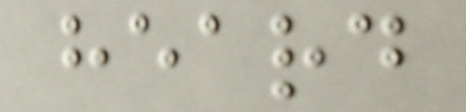heard
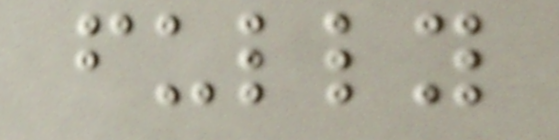fully
